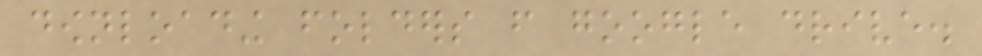downloading folders from google drive.
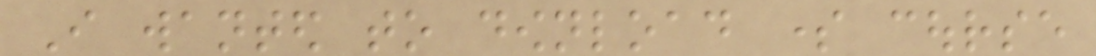I wanted to download some course
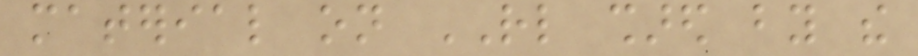material on RL shared by the
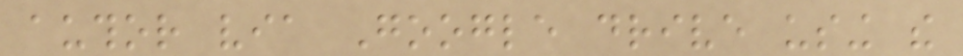author via Google drive using the
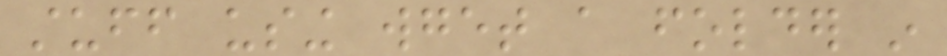stuff using wget a folder in
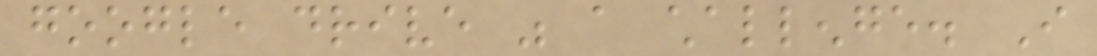google drive was a challenge. I
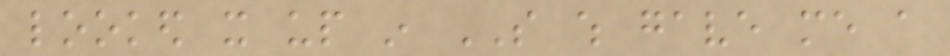looked it up in SO which gave me a
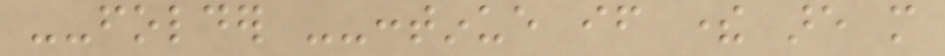--folder --continue if there are more
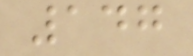147
